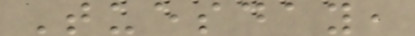Tuesday,
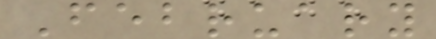February
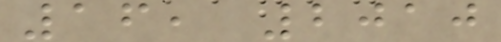16, 2010
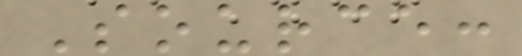Source:
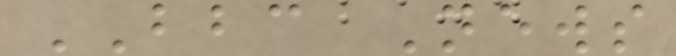BBC News
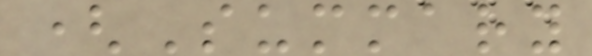(Summary
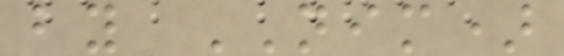by NIM)
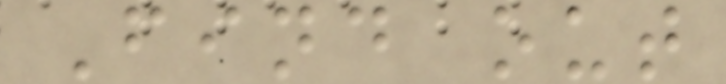Find out
